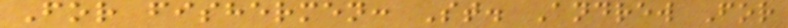For fishermen: St. Andrew For
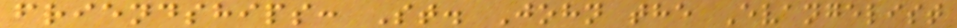friendships: St. John the Evangelist
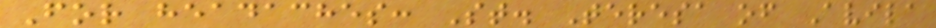For headaches: St. Teresa of Avila
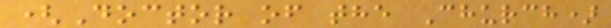(Doctor of the Church)
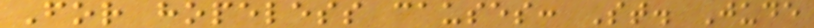For hopeless causes: St. Jude
